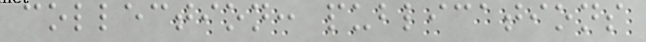collection: publications
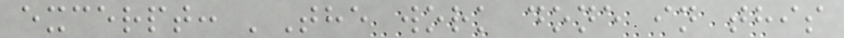excerpt: 'The work done in this
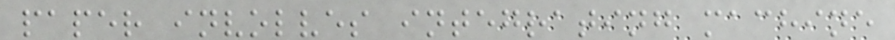paper involves integrating machine
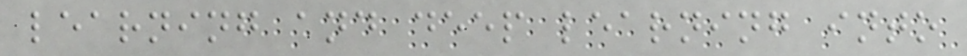learning and deep learning into
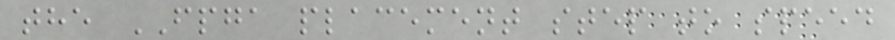the FPGA placement step to speed
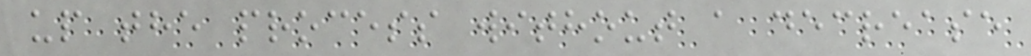up the process without a decrease
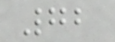72
